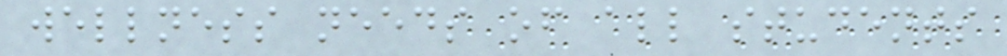wellness needs of all students
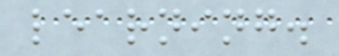learning.
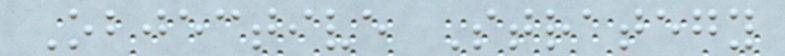Objective Strategy
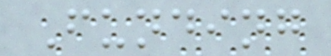Funding
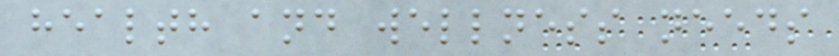health and wellness needs
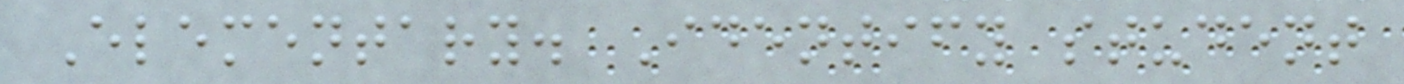Elementary. Identify student
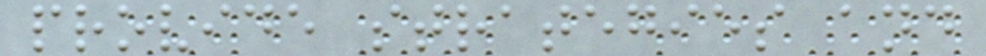provide strategies and
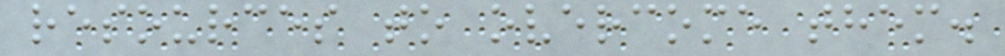resources to overcome them.
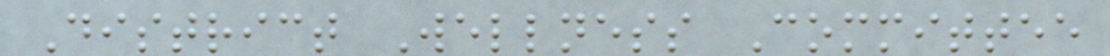District Wellness Committee
